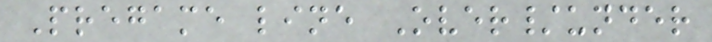Pregame line Over/under
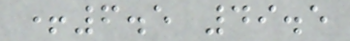+6.5 49.5
